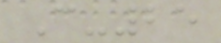C-25
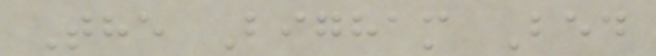The Bigham Bed
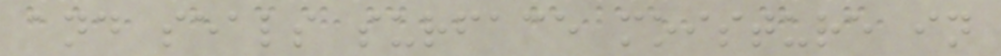and seals surface moisture in
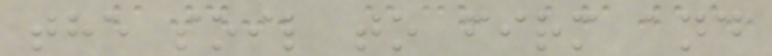the soil to firm and
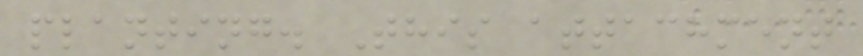planting. This attachment
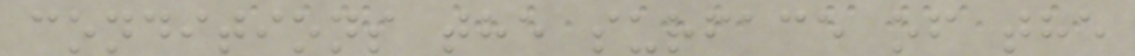conditions the surface of the
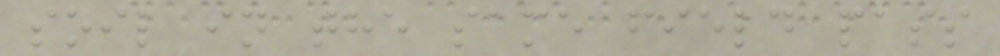soil in the same field pass
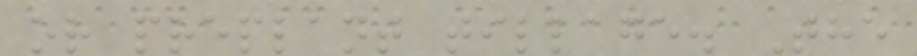or preplant tillage. The
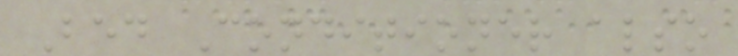Bed Conditioner also
